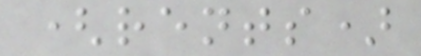(rents)
